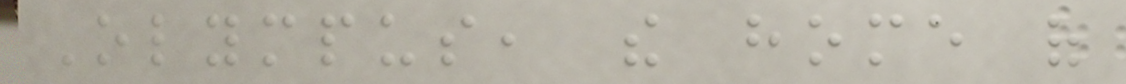Olympus, the home of
